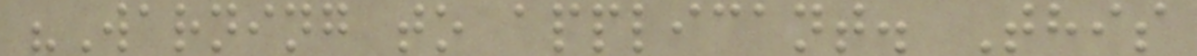"Warning to applicant. This
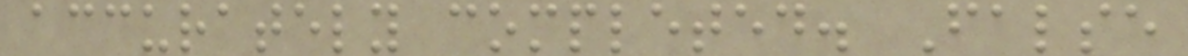accurately completed. False
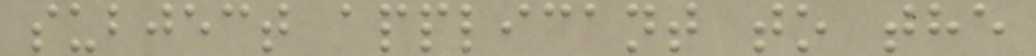subject applicant to the
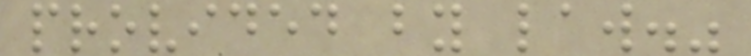provided by law."
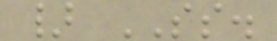} SS.
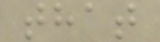that
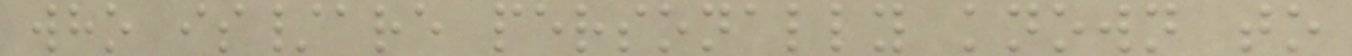who is/are personally known to
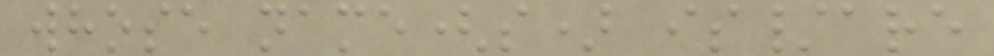whose name(s) is/are
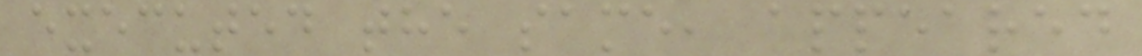executed the same, appeared
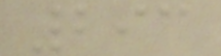293
